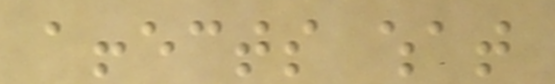affects what
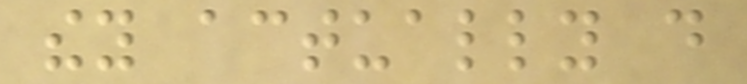they actually do
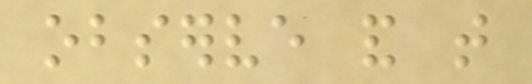observe and that
